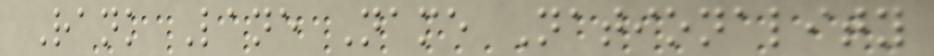Rank Lane Name Nationality
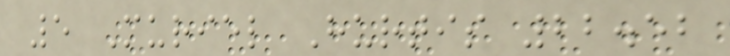5 Muriel Hurtis 22.52
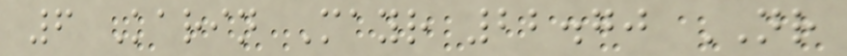6 Karin Mayr 22.70 NR
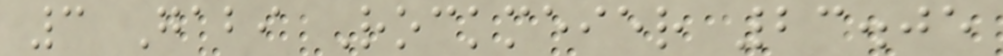3 Gabi Rockmeier 23.05
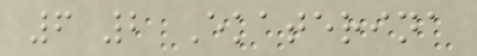6 2 Ekaterina
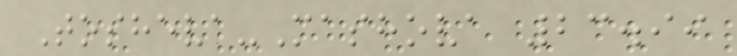Tosheva-Mashova 23.99
